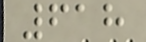618
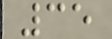35
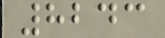8243
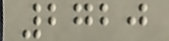2720
